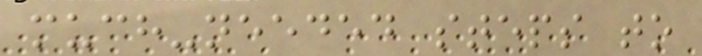much-needed steps to
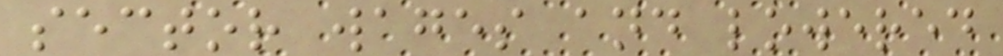sector wages and lowered
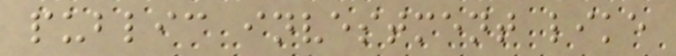public investment like
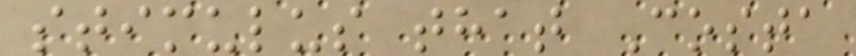stimulus that Costa
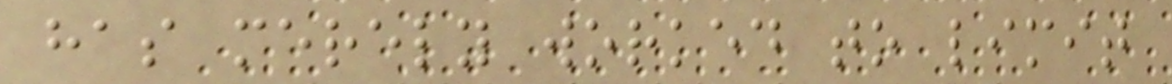has merely worked to limit
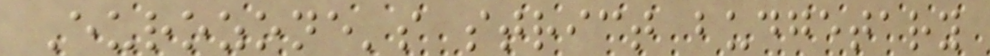Eurozone's strict budgetary
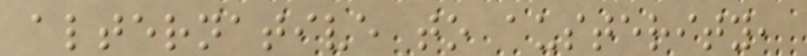alternative to austerity,
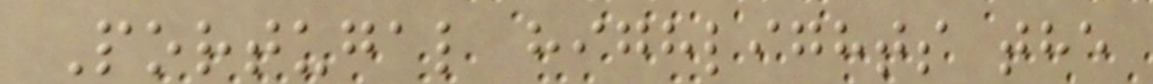Portugal highlights the
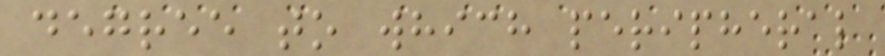degree to which peripheral
